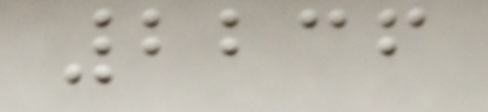2236
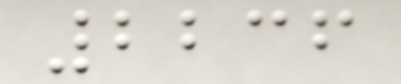2236
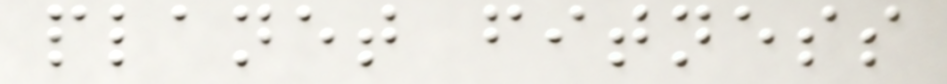planet fitness
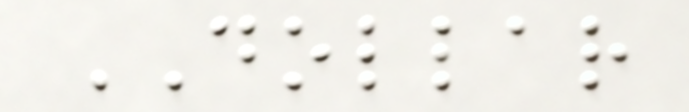DOLLAR
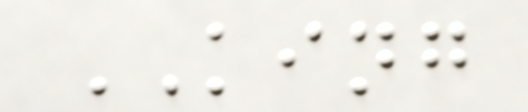KING
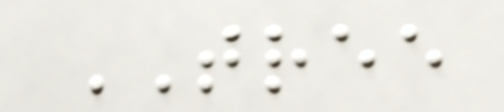TREE
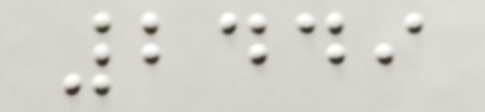2449
